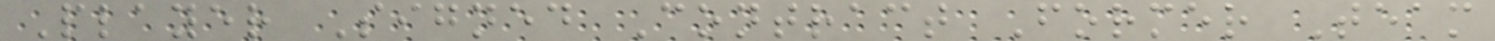Player Signed Contract Former Team
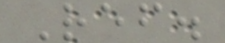Ref.
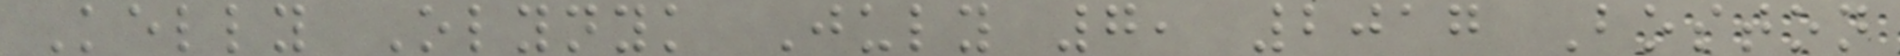Kelly Olynyk July 7, 2017 Boston
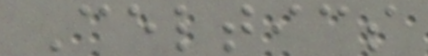Celtics
